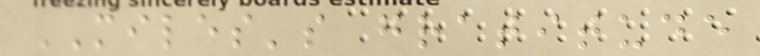MILES's gratitude
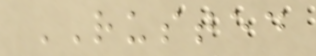RUSTED
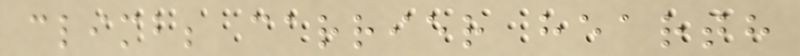climb; carrier hearth
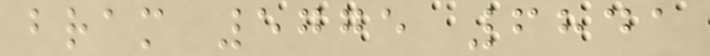bram 5775 6841
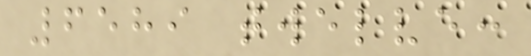6589 twelve:
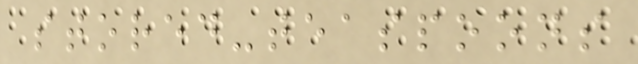stored-teaspoons
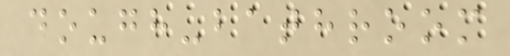dough-bathroom
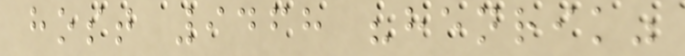host 9468 "henrik"
